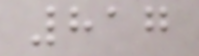817
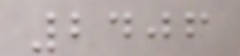2406
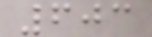603
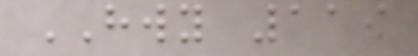HWY 119
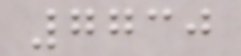7730
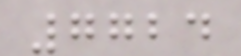7724
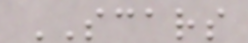SCARS
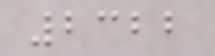2322
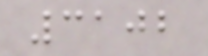3102
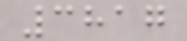3817
